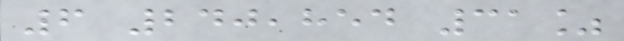6 240,854 31%
